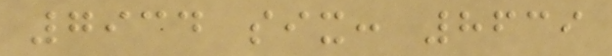7934 six: 8639
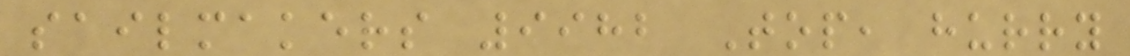sailmakers 9982 Top, hurry
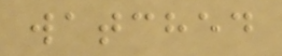watched
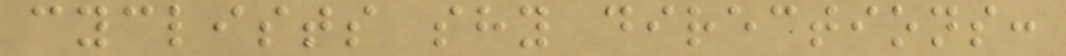cyclists shy directions:
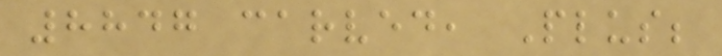8847 carved, Plus;
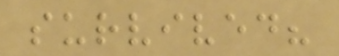survived?
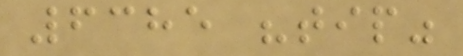6385 "tip"
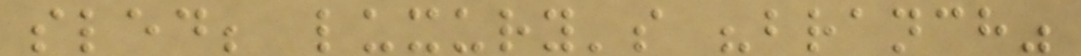sled; luxury's "branch"
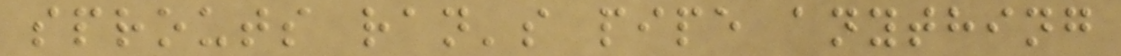sprouts ran's pipe anything
